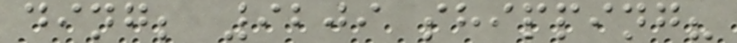ding; 9209 shipping?
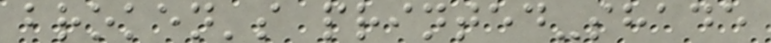broken's printed-shade
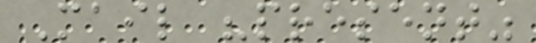Mail "present"
